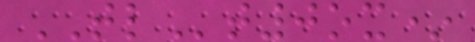TLt0ox*
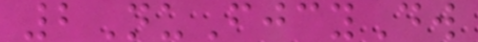2NuFjcyDw
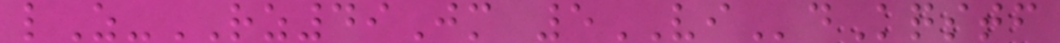lZ-RZ49Jm 5VIdKqstf
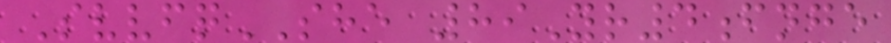SvvfqSHE 89Yr4fnge
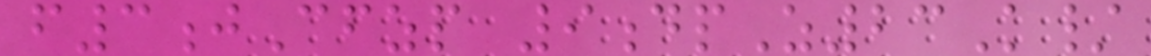f3jCfzp 9dpZ23K/
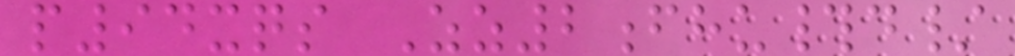p94xqs Zz2fhu#d/
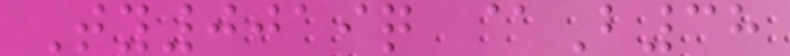Ty0019q @B38
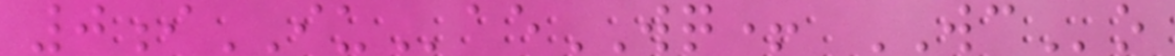0iIUaeWQ+ WCo
